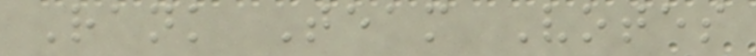Rank Team Votes
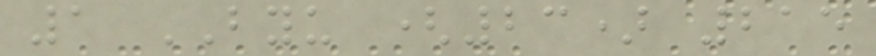1 BYU (23) 215
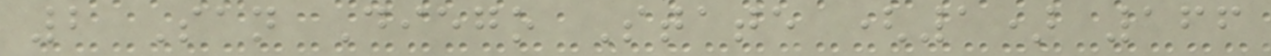2 San Diego State (1) 166
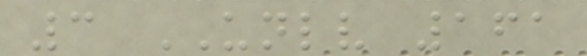3 UNLV 161
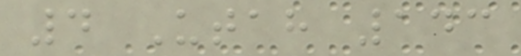4 Utah 143
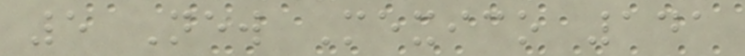5 New Mexico 141
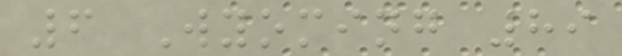6 Wyoming 89
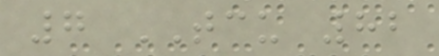7 TCU 82
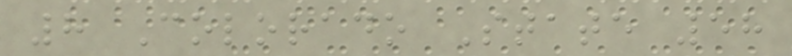8 Colorado State 58
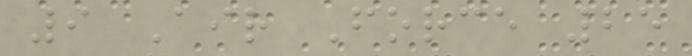9 Air Force 25
